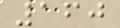160
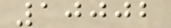10002
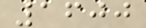1600
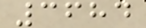3684
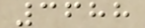3688
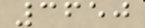3650
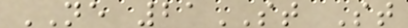NE 21ST St
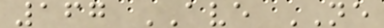167 AVE NE
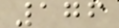176
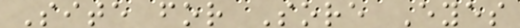Site for Sore Eyes
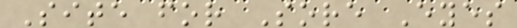Site for Sore Eyes
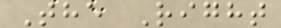The Right
